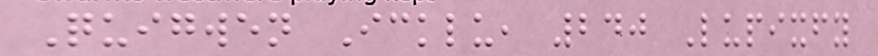Quigwen Icklu, 240 Lupixfy
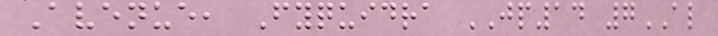Avenue, Fyquidra JP14 7AL
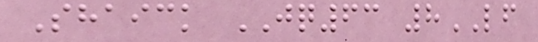Shaick JQ63 8LF
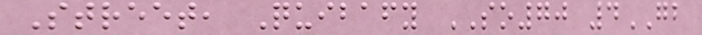Street, Quibafy SO70 4GB
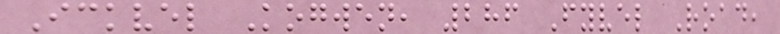Ickvel Kogwen, 286 Fyvel Road,
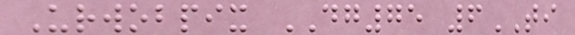Urwobpix DG75 6TI
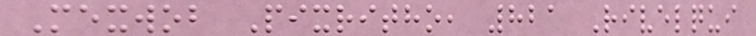Mexwob Pixritho, 821 Rivelqui
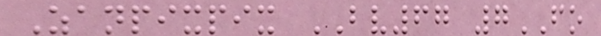Zanpixpix BV67 7FO
